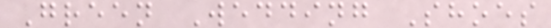Green Wedding Shoes
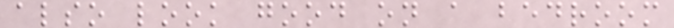also look good on a bedroom
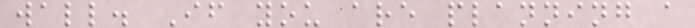wall. If you are planning a
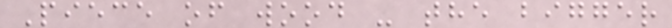Piece of wood - the bigger
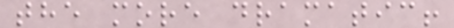the more dramatic!
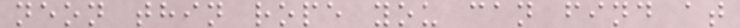neon thin rope you can find at
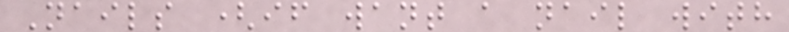Nails (if want a nail with
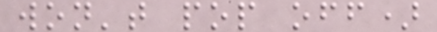won't pop off)
